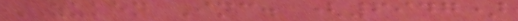ZUKEN Inc. (6947)
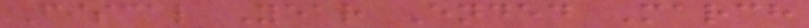Fiscal Year Ended March
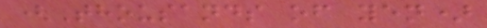(Thousands of yen)
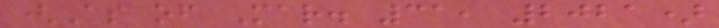(As of Mar. 31, 2021)
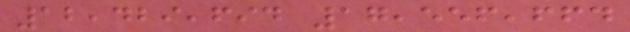12,429,694 17,556,664
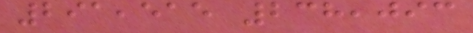291,515 238,093
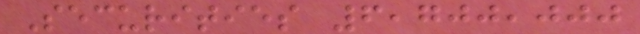Securities 6,700,000
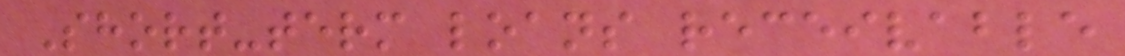Short-term loans receivable
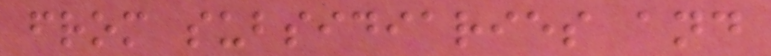from subsidiaries and
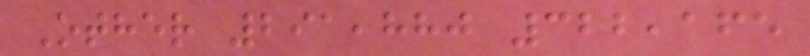Other 291,880 322,165
